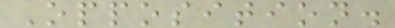Opposition.
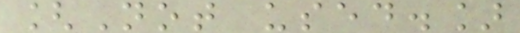[Not used.]
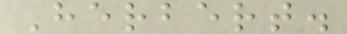Herbert.
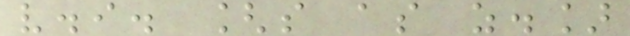v.i. [s as z.]
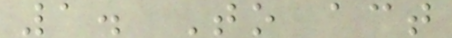1. To act
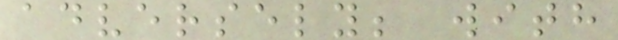adversely; with
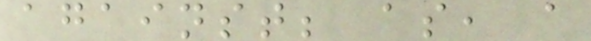against; as, a
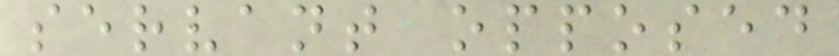servant opposed
